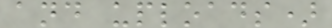and uploads)
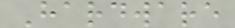Hardware
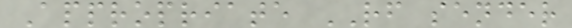Appropriate RF sender
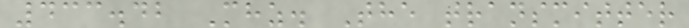433.42 Mhz. The transmitter
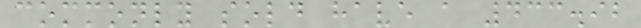commonly sold have a 433.92
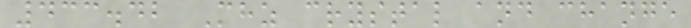433.42 Mhz crystal and change
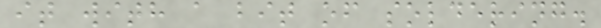it with a bit of soldering.
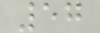57
